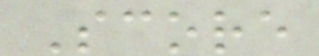Score
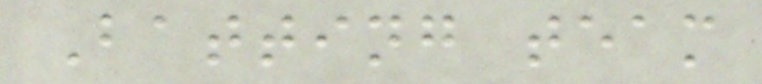Batting team
